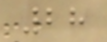28
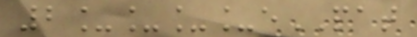2____ePAT
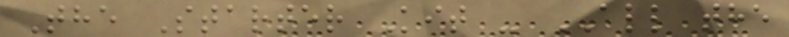The Starter Kit - ALL the
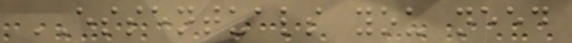ESSENTUALS you need
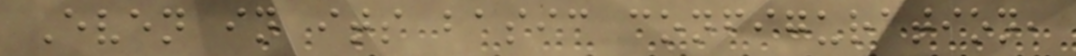Even in its basic configuration,
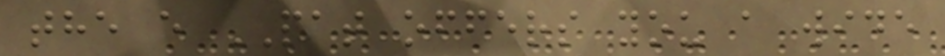the e PAT offers you a wide
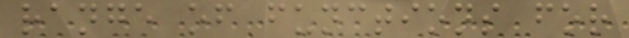range of functions for
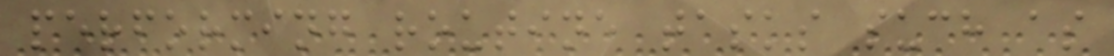performing routine tasks such as
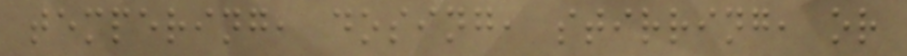tempering, dosing, stirring, or
